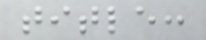title:
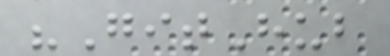"GitHub
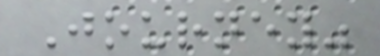Journey"
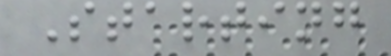Starting
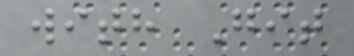with Git
